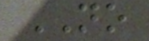NO
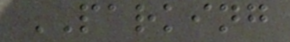PARKING
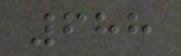688
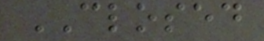CLOSED
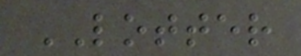LOTTER
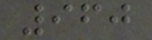960
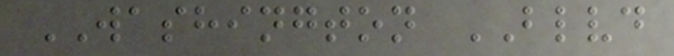WASHINGTON BLVD
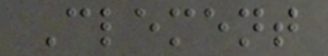Clement
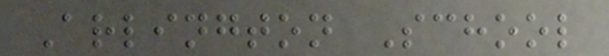Arlington School
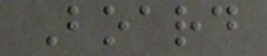Board
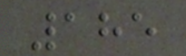185
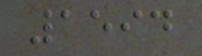1594
